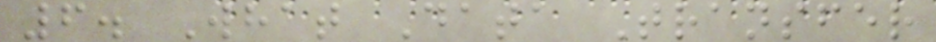6. What Data Transfer
